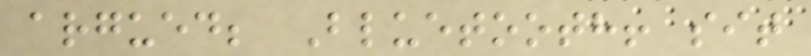argued; Bluetooth! sit
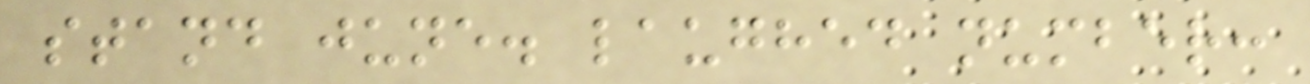stand june. laughed number:
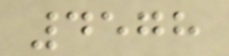4578
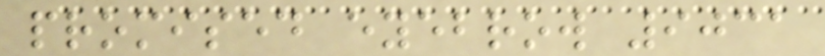promised eyebrow 9031
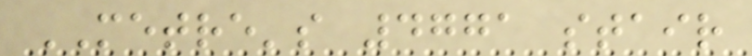METRE's 4771 stair
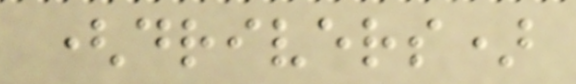(drivers)
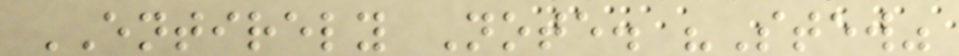ENTIRELY Note. "Stew"
